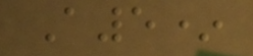A5*
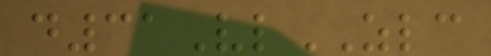d31VlZLC
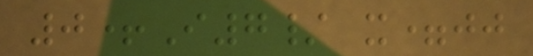0+I7/ x=jj
